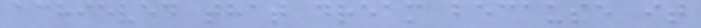achieved that dream because it
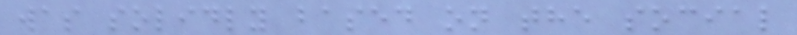was solidly based on the social
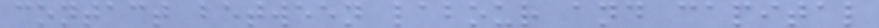contact between labour and capital
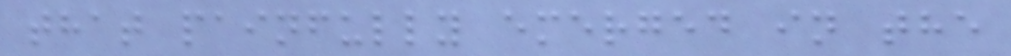that painfully emerged in the
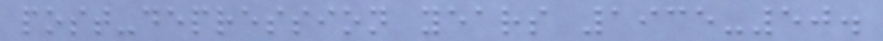post-depression years 1935-50.
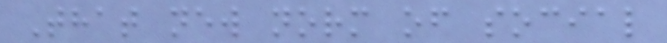That new norm of social
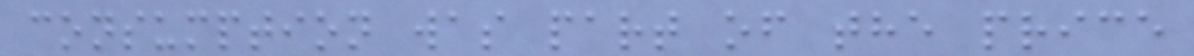consumption was part of the price
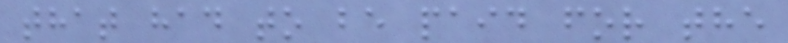that had to be paid for the
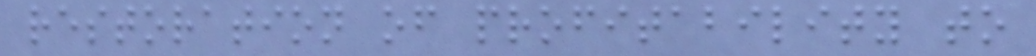restoration of profitability to
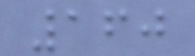160
